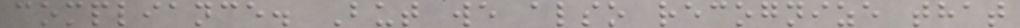compliance. But we also recognize that
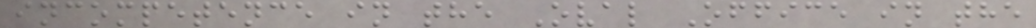incompetence in the Oval Office in the
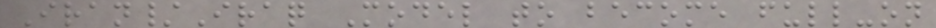Iran/Iraq Model to become full-on
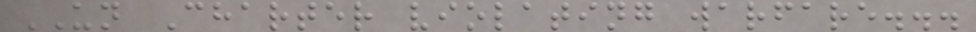UN Charter violating warfare...
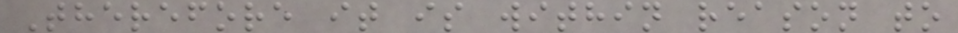Therefore it is within reason to
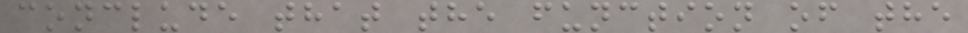conclude that the function of the
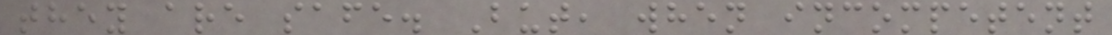they are safe. But, when incompetent
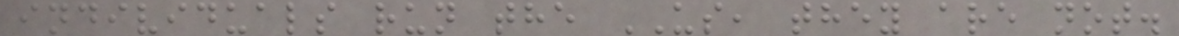individuals run the US, they are not.
